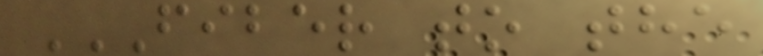FIBER TO THE
